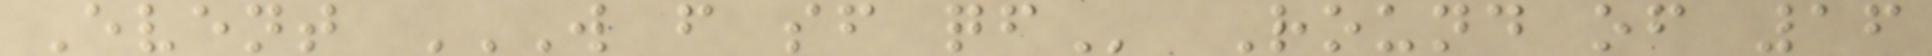Event W F SF QF Round of 16
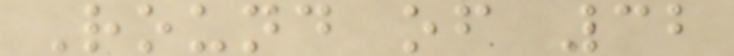Round of 32
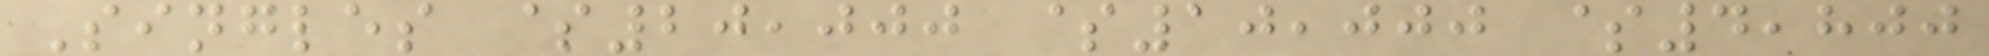Singles $20,000 $10,000 $4,800
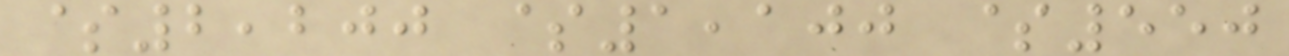$2,200 $1,100 $550
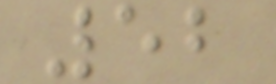52
